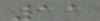11
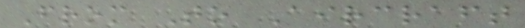From To Aircraft
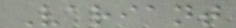Variant
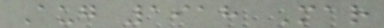Aug 1918 Mar
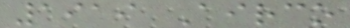1919 Airco
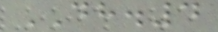DH.4
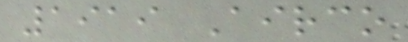1919 Airco
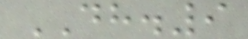DH.9
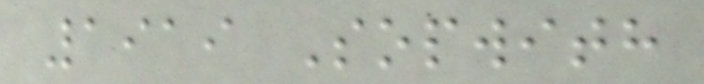1919 Sopwith
